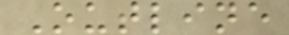Outline
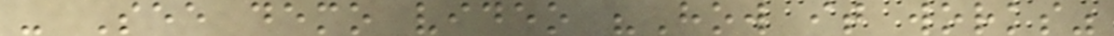- See demo video "How it works"
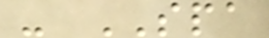- SPA
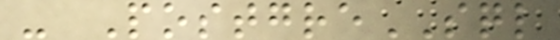- PostgreSQL
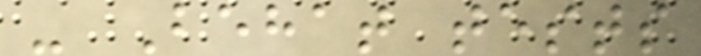- Behat tests
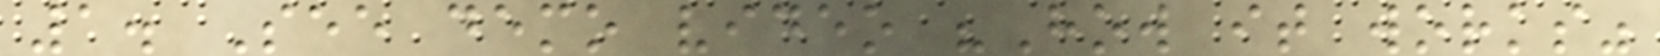1. See demo video "How it works"
